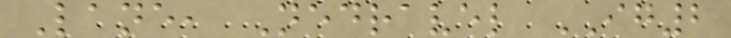Lane, Nedravel IG2
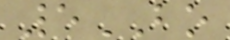5BO
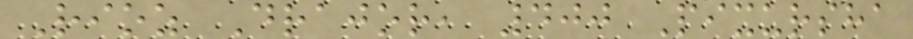Rioz Drajor, 400 Pixursha
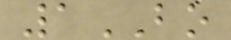1BO
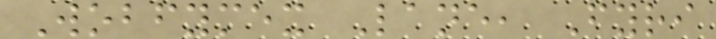Wobfymex Lane, Fyri
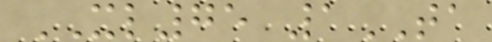XL75 1TA
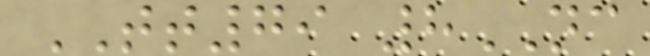TT79 8NC
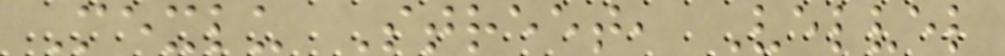Mexlu Street, Velvel
